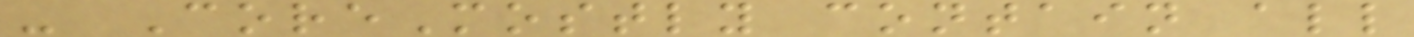- CoreMostly contain all
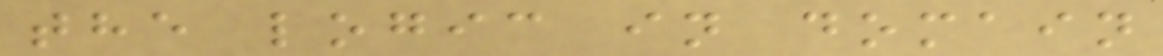the logic in domain
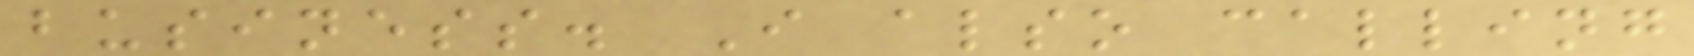business. I also calling
